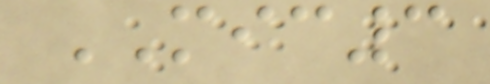MIC3
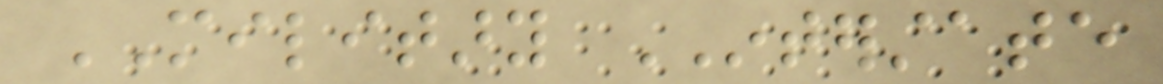MILITARY INTERSTATE
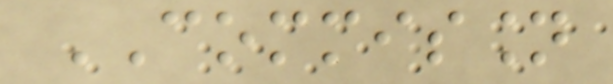COMMISSION
